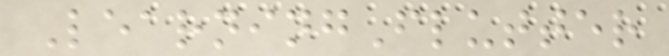LearningFlutter
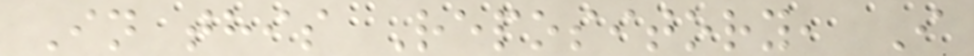In this Repository, I
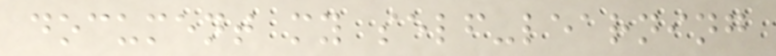document my self-learning
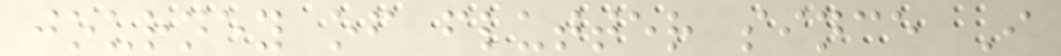journey of flutter since I
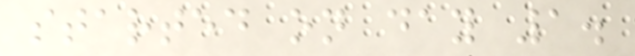started on day 1.
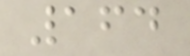164
